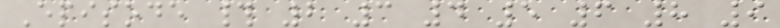Episode # 2 3 4 5 6 8 9
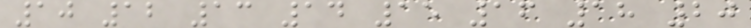10 12 13 14 15 16 18 20
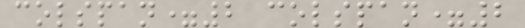colspan=2 colspan=2
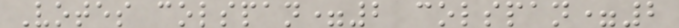Votes colspan=2 colspan=2
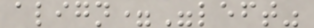align="left"
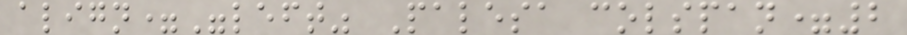align="left" Palesa colspan=2
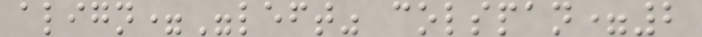align="left" colspan=2
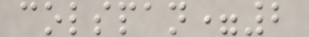colspan=2
